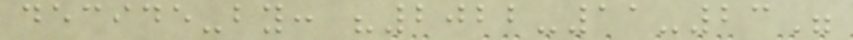decide-by: "2022-11-23"
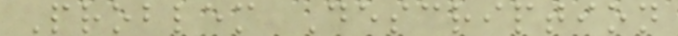Problem Description
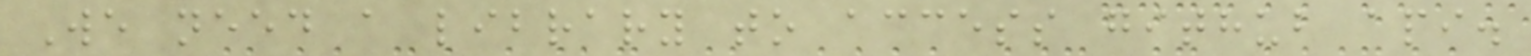We need a library to access github api.
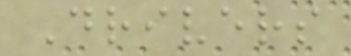Drivers
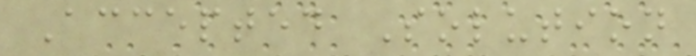Accepted Solution
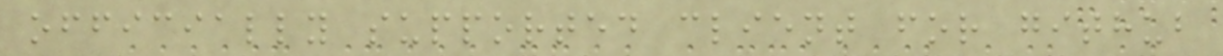officially supported client for github
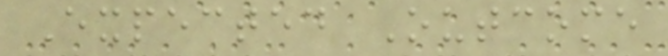Expected Outcome
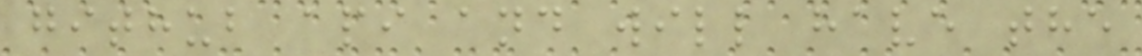github api and will have the
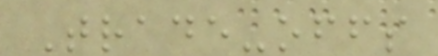Trade-offs
